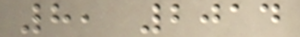8, 2014
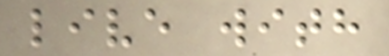live with
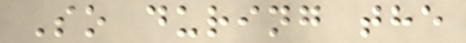So during the
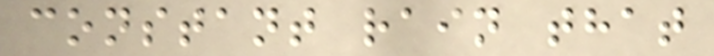constant rain that
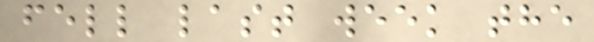fell last week the
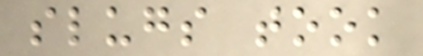slugs took
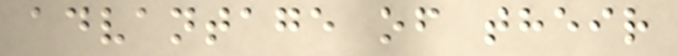advantage of their
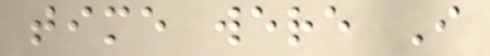time were I
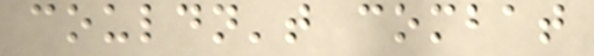couldn't combat
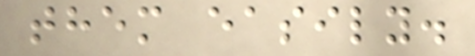them easily.
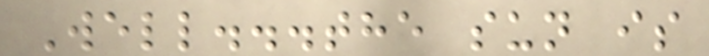Well...the sun is
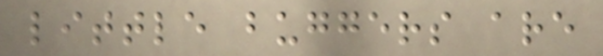little buggers are
